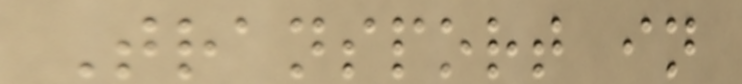Transport in
